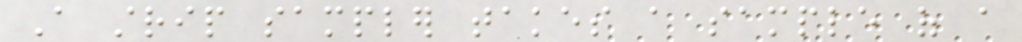A strip sampler takes a sample of a
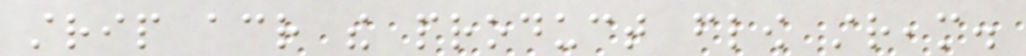strip across the product flow stream.
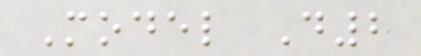Model D2
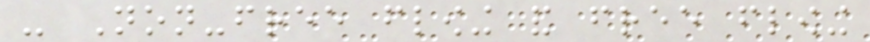- Non-free flowing and free flowing
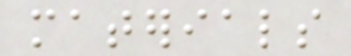materials
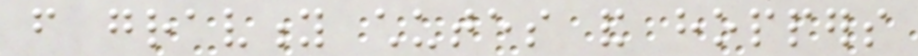from gravity chutes and hoppers
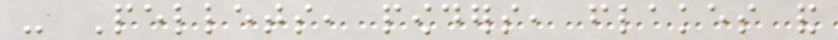- Pellets, powders, flakes and
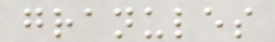granules
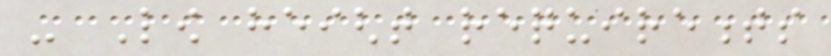- Low height requirements
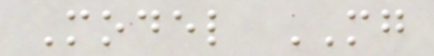Model MG
